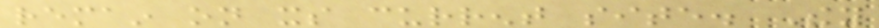remain on its current site. They
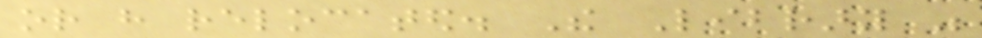or have relocated. The Library was
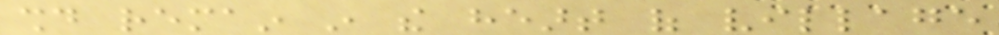should remain in the heart of village
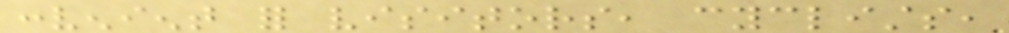convenient for visitors, cyclists,
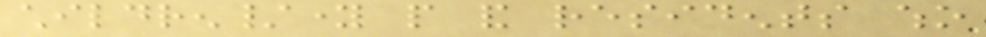children/young people and residents who
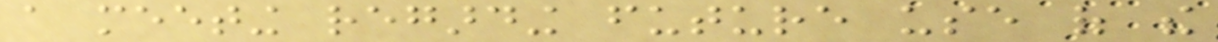a meeting regarding future use of the
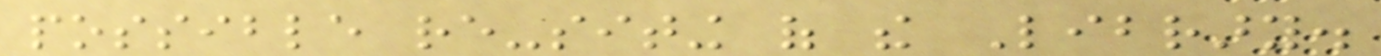possible re-siting of the Library.
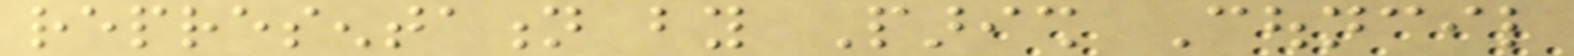representation by Parish Council
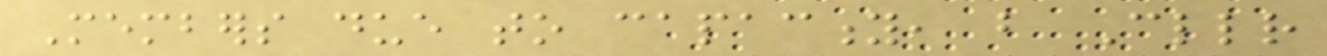Members due to capacity, but Cllr
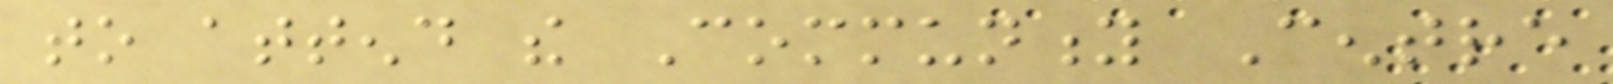to attend the Community Centre
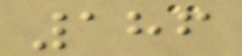186
